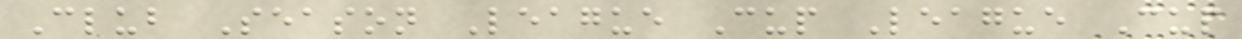Club Season League Cup League Cup
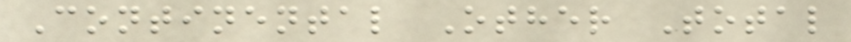Continental Other Total
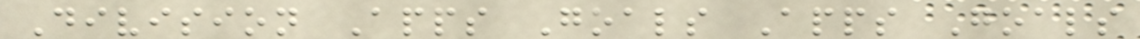Division Apps Goals Apps Goals
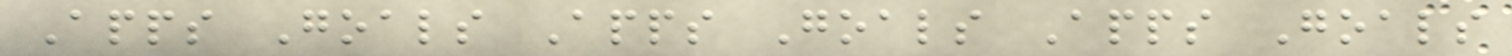Apps Goals Apps Goals Apps Goals
